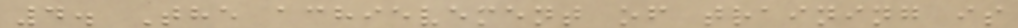4. The achievement of training is
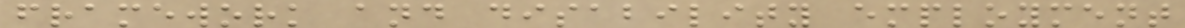framework and disability employment
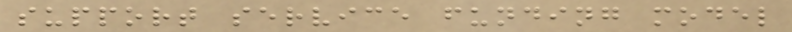support service funding model
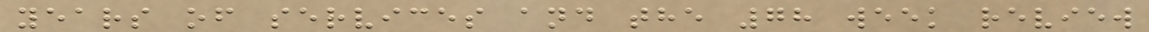years of services and the 78 week review
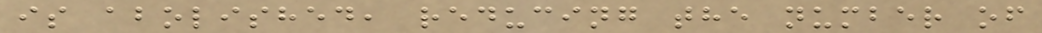is abolished, reducing the number of
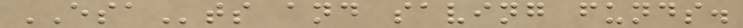ESAts and saving funds.
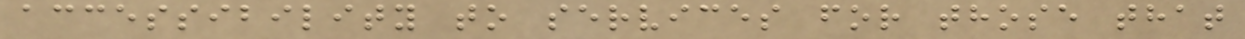accessibility to services for those that
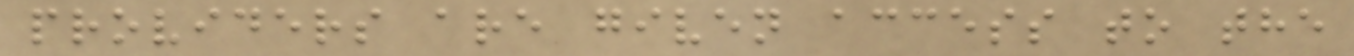providers are given access to the
